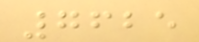7625
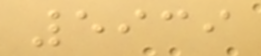5939
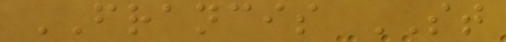FRANCIS ST
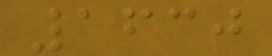1630
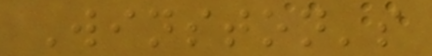Winston's
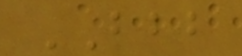BBB
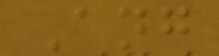Ang
